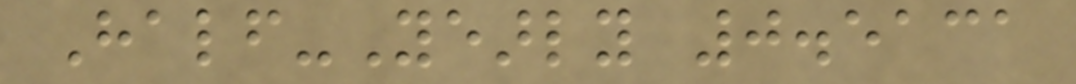Half-Yearly 0.5131
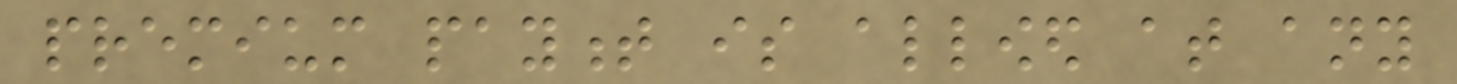premium payment is allowed at any
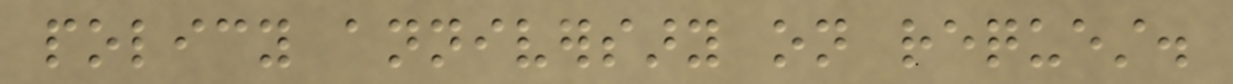policy anniversary on request.
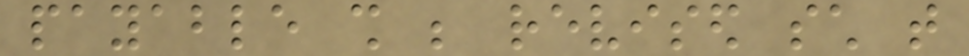payable shall be revised such that
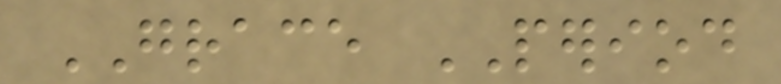GRACE PERIOD
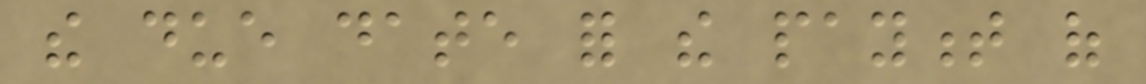the due date for the payment of
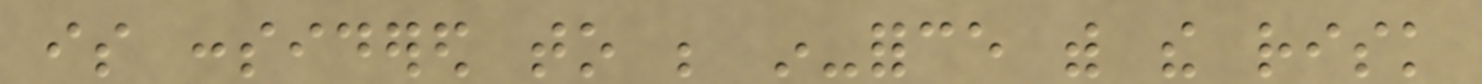is considered to be in-force with the risk
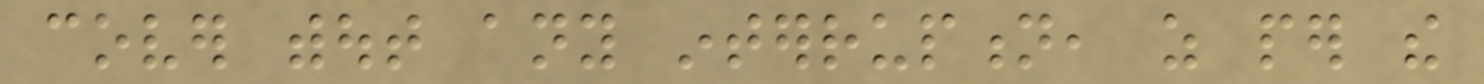cover without any interruption, as per the
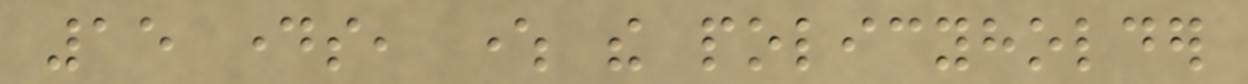15 days, where the policyholder
